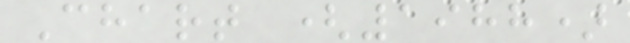Chart (1988)
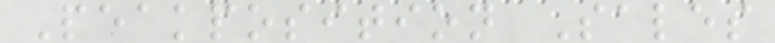Peakposition Sales
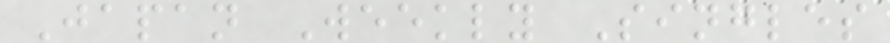Japan Weekly Singles
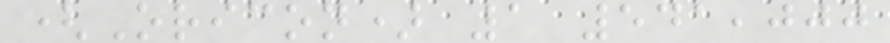(Oricon) 1 541,000
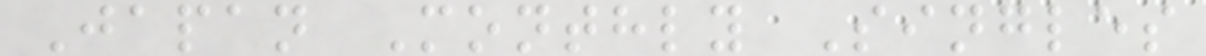Japan Monthly Singles
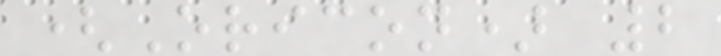(Oricon) 2
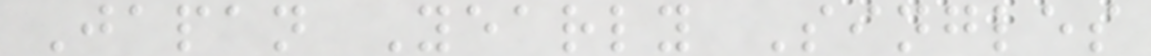Japan Yearly Singles
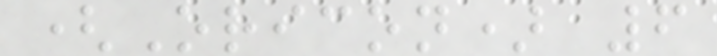(Oricon) 6
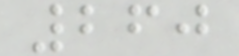260
